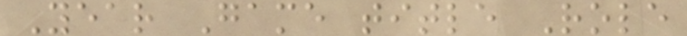Year Game title Role
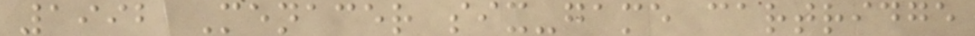1992 Menacer six-game cartridge
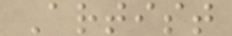Artist
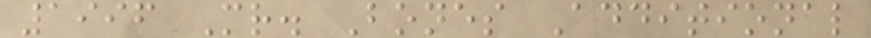1996 Mr. Bones Additional
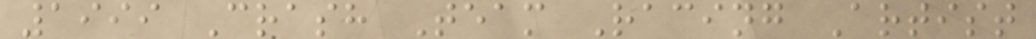1999 Crash Team Racing Artist
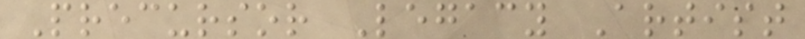Precursor Legacy Artist
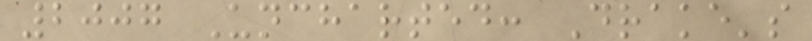2007 Uncharted: Drake's
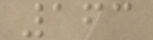163
